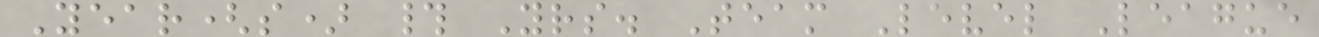Year(s) # Yrs. Team Level League
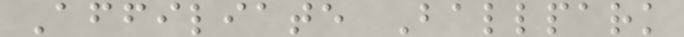Affiliate Ballpark
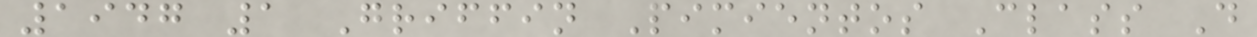1947 1 Griffin Pimientos Class D
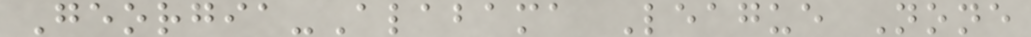Georgia-Alabama League None
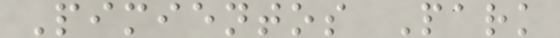Pimientos Park
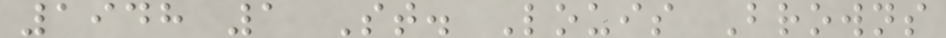1948 1 St. Louis Browns
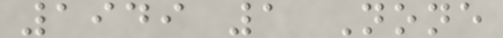1949 1 None
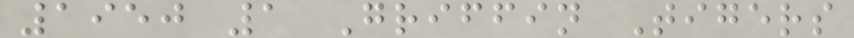1950 1 Griffin Tigers
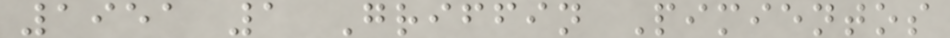1951 1 Griffin Pimientos
